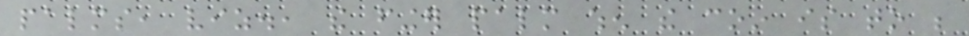palms, viz., the finger palm when the coin is to be
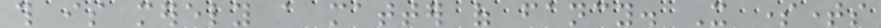this is merely a matter of fancy. It sometimes
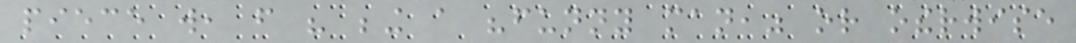piece will, from his being a "funny man," or otherwise
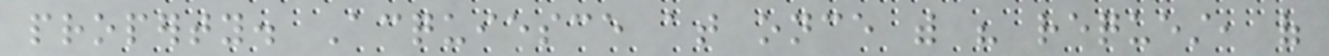property. Acquiesce at once with his request, of
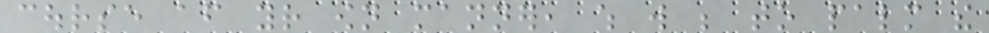course after your own manner, which will be to palm the
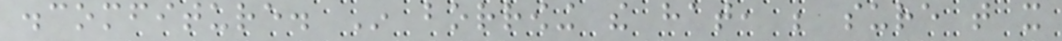discomfiture. In borrowing the hat, be sure that it
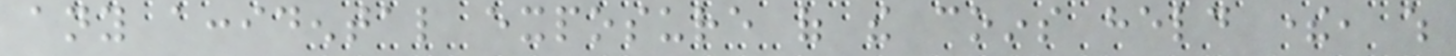any accidental exposure of the coins held there, which
